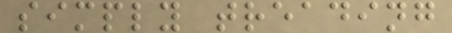simply treading
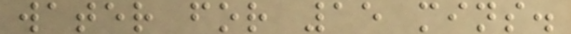water for 15 mins.
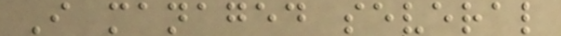I managed several
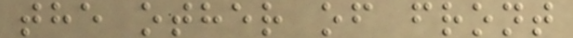the other of front
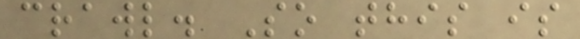crawl. So this is
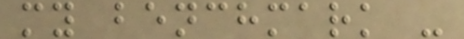my benchmark -
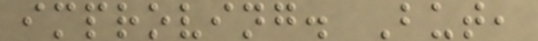improving. But,
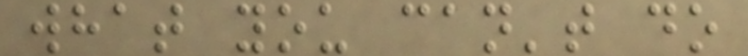what you can't do
